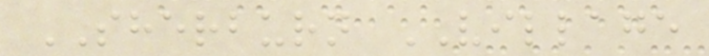SHERBURN VILLAGE
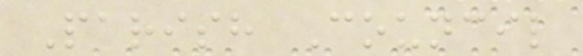Parish Council
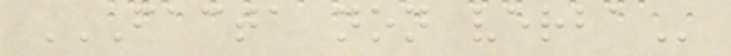FACTA NON VERBA
